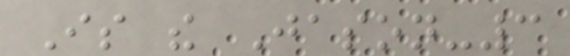Is the Jason-3
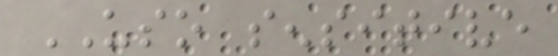USO sensitive
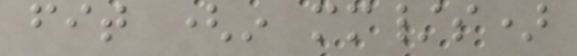fit (in mm/s)
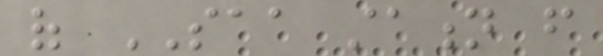of SAA station from
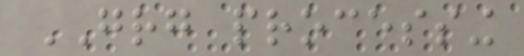GRG processing
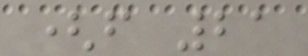(from 21
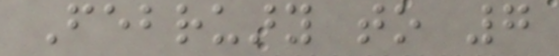February to 7
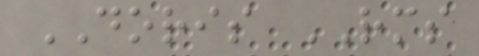DORIS RMS
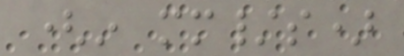(in mm/s)
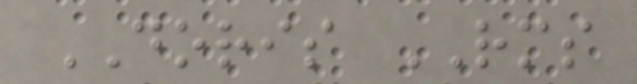DORIS RMS
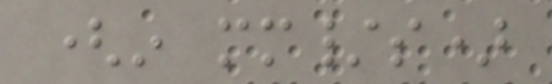(in mm/s)
